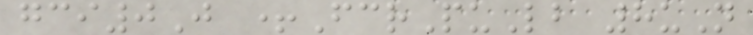gci0J +FcrPuLb 8uN
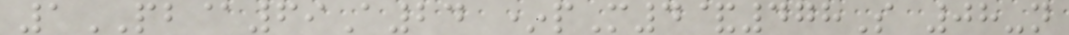1PB@69A24 *pM4&478S 08-n
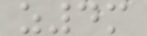z4m
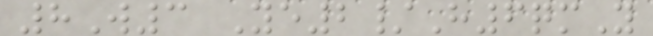8W3 Ye2/H6qmY
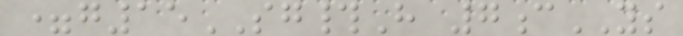=g15SG#H 7cYS
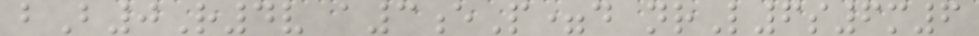bB0R4v a3eP=d nrL6s6m6
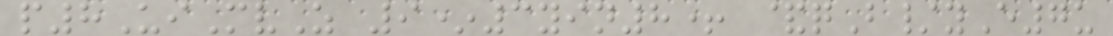p8UiMvZ 9*3yin8+ &qB/yE7u
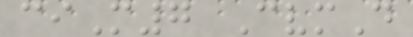ciM7 CvmD
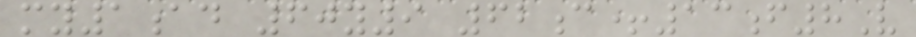my1ad 60y9 62c+13f8V
